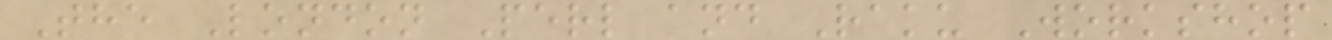The London Perl and Raku Workshop
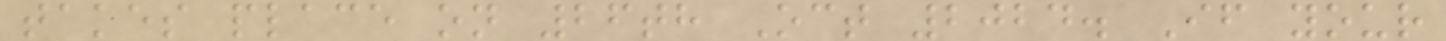takes place on 26th Oct 2024. If your
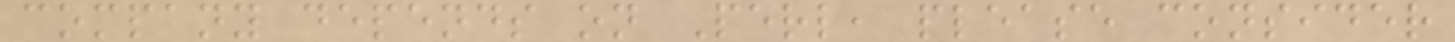company depends on Perl, please consider
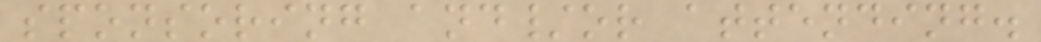sponsoring and/or attending.
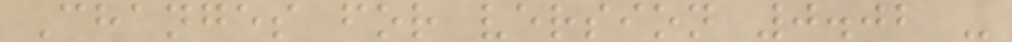Changes for version 0.02 -
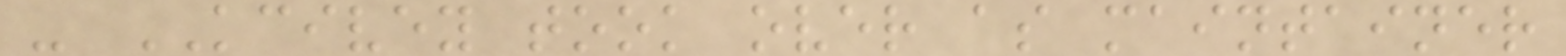- KCIVEY took over as maintainer
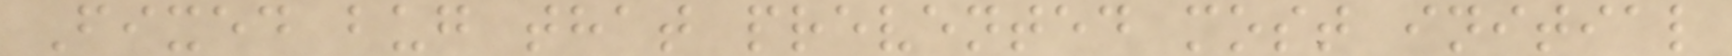Fixed bug that prevented most initial
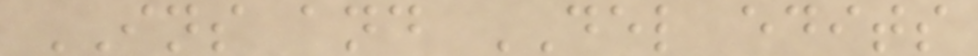INS and DEL edits
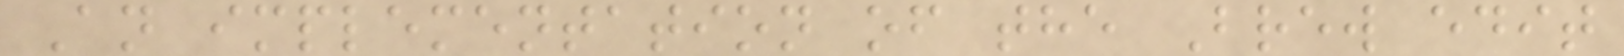An implementation of the Brew edit
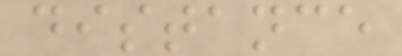distance
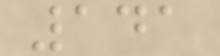141
